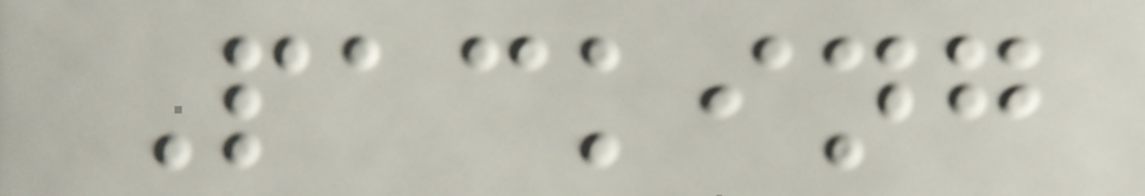Packing
